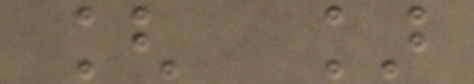[ ]
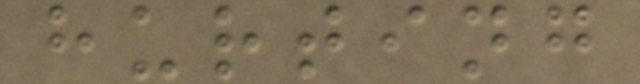hurting
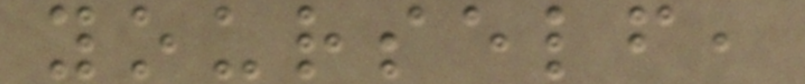yourself,
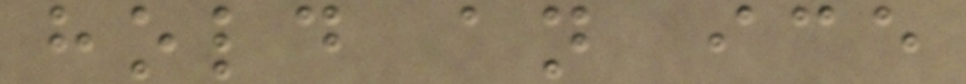hold an ice
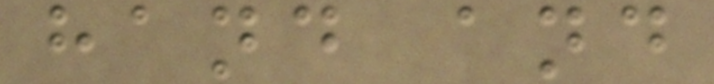hand and
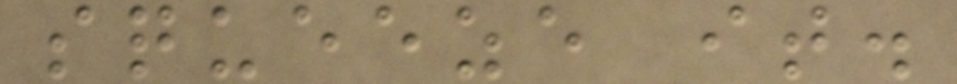squeeze it.
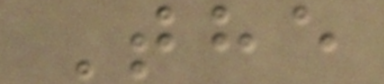The
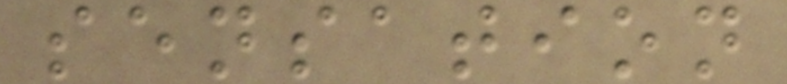sensation
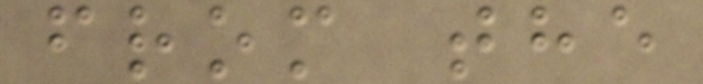from the
